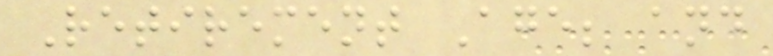Retirement Age; and
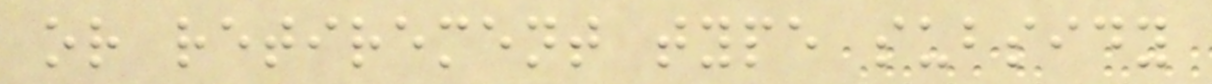or retirement type subsidy
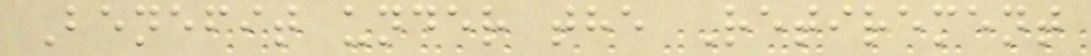Benefit under the Retirement
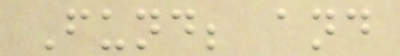Fund; and
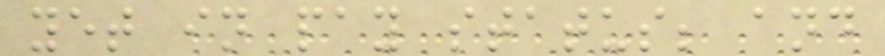yet in pay status; and
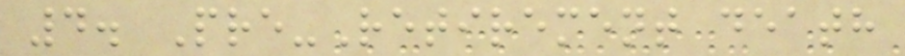4. Pre-Retirement death
